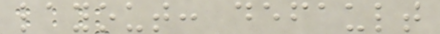layout: default
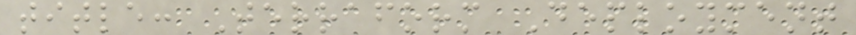title: Terraform Deployment
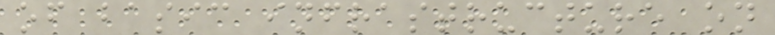of basic infrastructure on
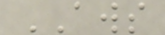AWS
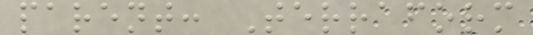parent: Terraform
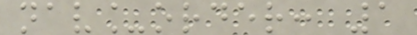nav_order: 1
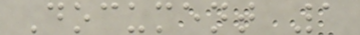Document 1
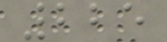225
